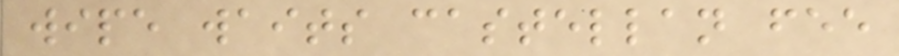wipe waits castellan fee
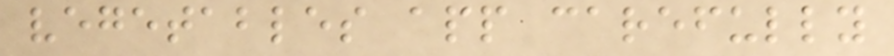vegetables app carefully
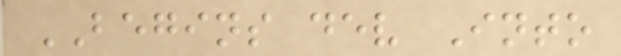BEGINS dev Into
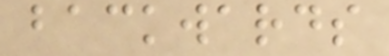backwards
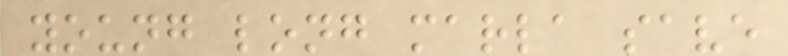young long marla save
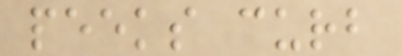peeks curb
